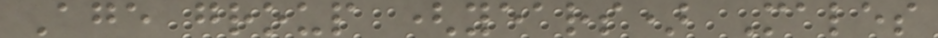Age group (years) Males
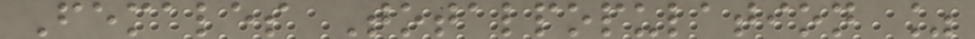Females Totalpopulation %
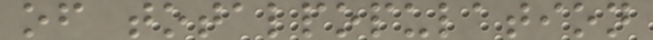of totalpopulation
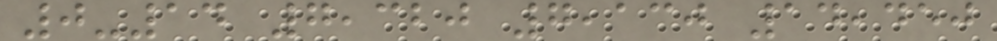0-14 7,320 7,130 14,450
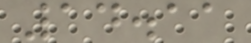14.11
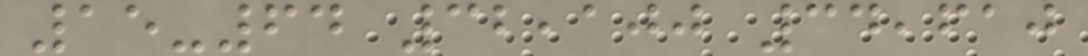15-64 32,100 34,610
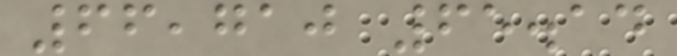66,710 65.14
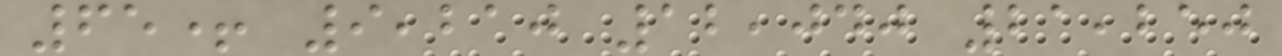65+ 9,210 12,040 21,250
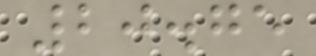20.75
